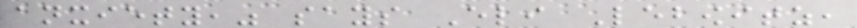anxiety," says Eli Lebowitz,
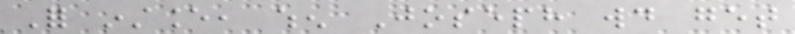For instance, when Joseph would get
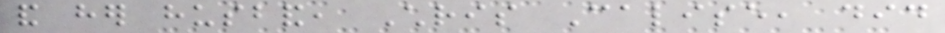and her husband, Chris Calise, did
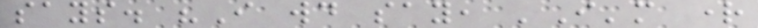says. "I would say, 'I'm right
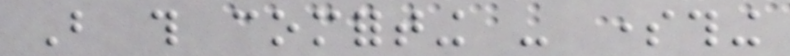But this comforting - something
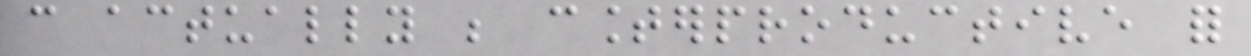can actually be counterproductive for
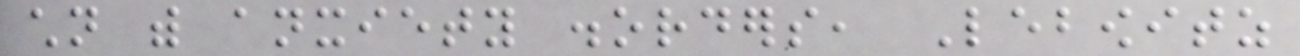children with anxiety disorders, Lebowitz
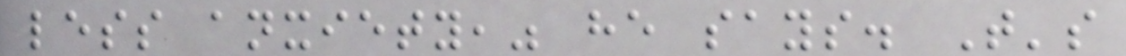less anxiety," he says. That's
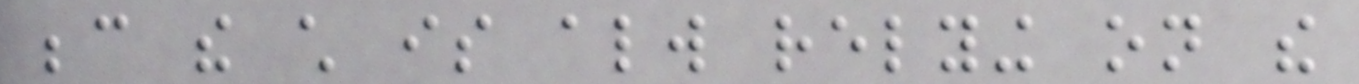because the child is always relying on the
